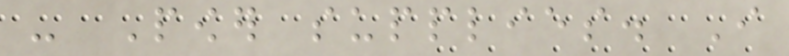- Power supplies. I
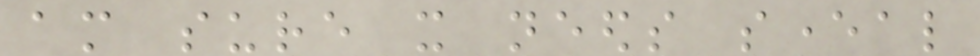am sure it needs several
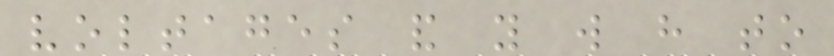voltages and you will have to
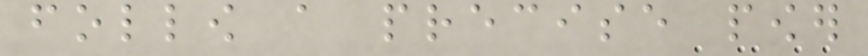follow a precise power
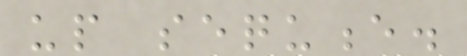up sequence.
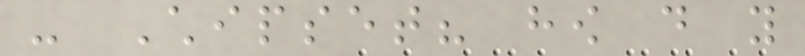- Chipset? how do you
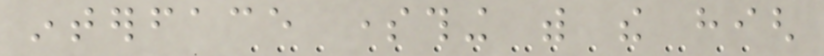interface something with the high
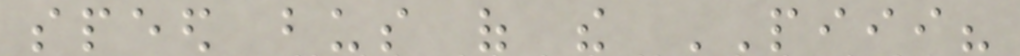speed bus of the PIII?
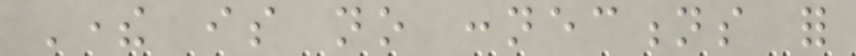There is no connections for
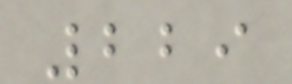229
